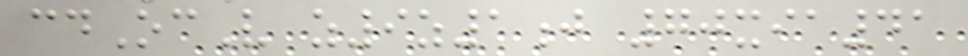cdOcV z9z1j 70xia41
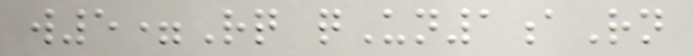w5=Rq qUn1aRn
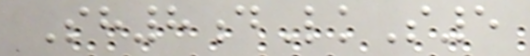Sh8dLkS5
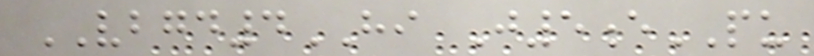VBGD4HI J5ePU
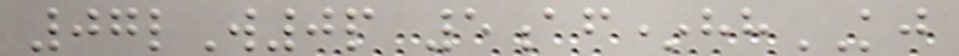07lW0p 5af*hhKJ
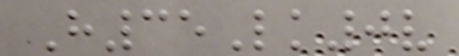H35Lk0v
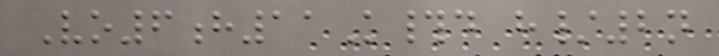Vo6h11K#d h/2n
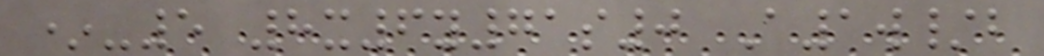*-5 8x6y71s0 A1w/b
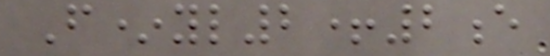F*yl2+2e
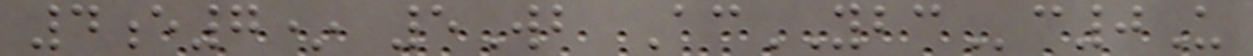4e7* 5Wb AcYBCc0U
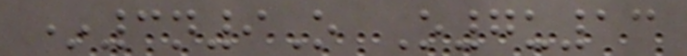*3n9O O7u13
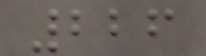226
